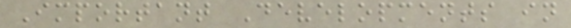Important Developments in
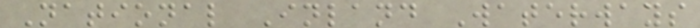National Inland Waterways
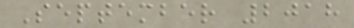September 2018
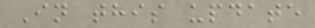In this update
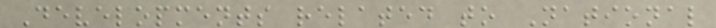Developments related to National
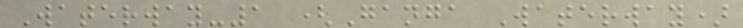Waterway-1 (Ganga Waterway)
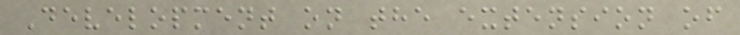Development on the extension of
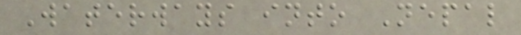Waterways into Nepal
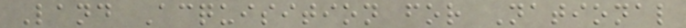Land Acquisition for National
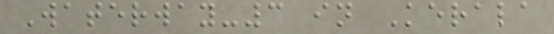Waterway-3 in Kerala
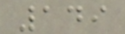149
